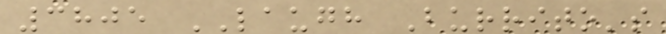3805 LAUGH Burrito's
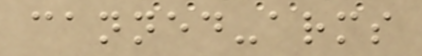canned-arms
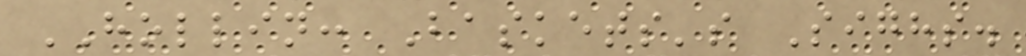HOLLIN: Baskets's Sighs.
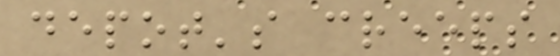depot's creeps
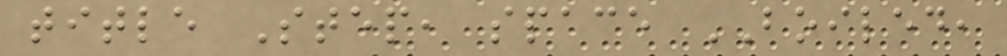title Step, space BOILED,
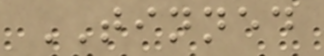TINNED
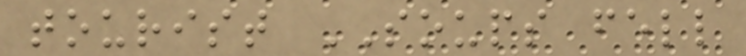tourist SOUPS fell
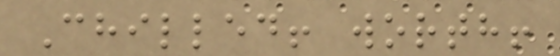Chilled! worth!
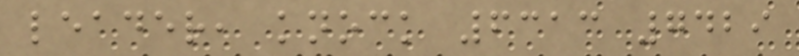leader, knock 6313 7429
